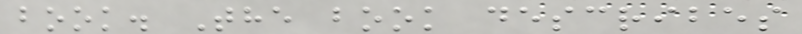book. The book describes
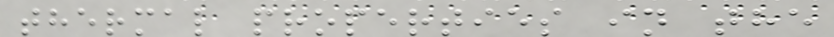thermal properties in the
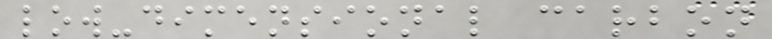low-dimensional carbon
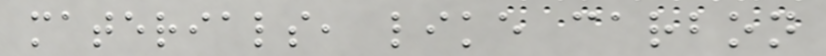materials, like carbon
